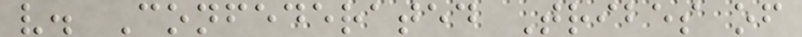v. Confederated Tribes of
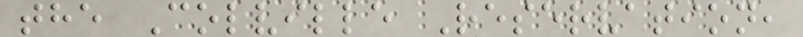the Colville Reservation,
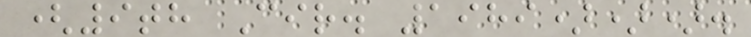(9th Cir. 1989))).
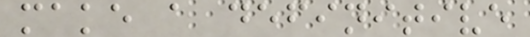make a definitive
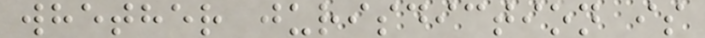whether jurisdiction is
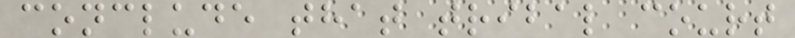conclude that tribal court
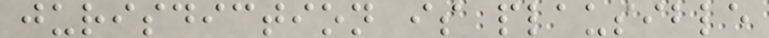jurisdiction is plausible
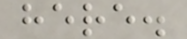here.
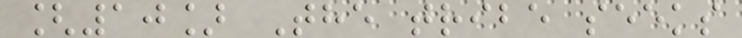[10] The tribe seeks
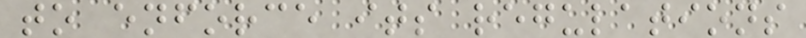to enforce its regulations
